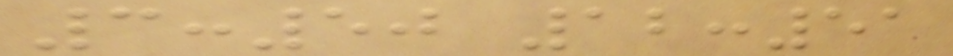3:50 12:51
